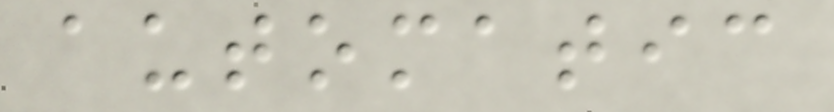automatic
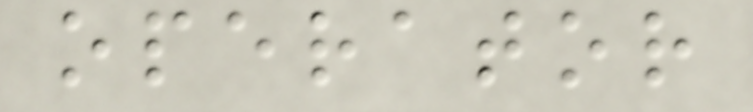operator
